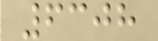6308
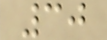30
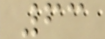63
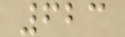623
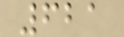621
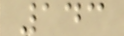143
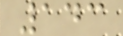143
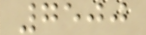7500
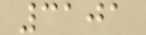3101
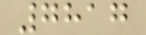7817
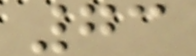73
